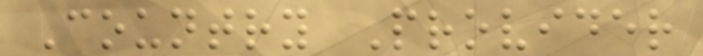Country Provider
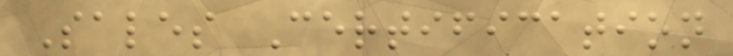Sales Certification
